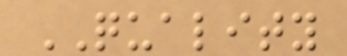QUALITY
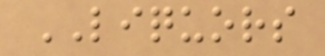LIQUORS
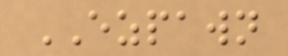EZPAWN
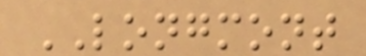LONGMONT
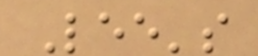Lee's
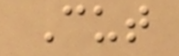Cut
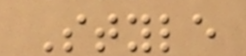Style
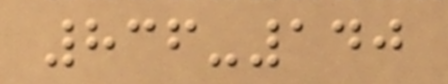836-140
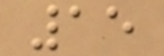15
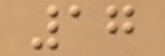17
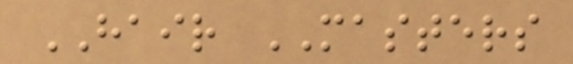HAIR MASTERS
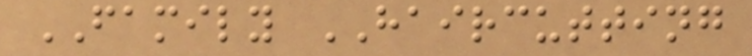FAMILY HAIRCUTTING
